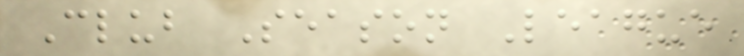Club Season League
